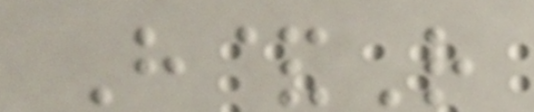H&R
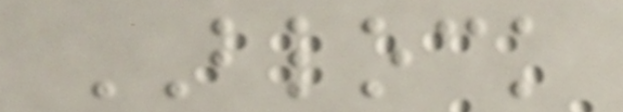BLOCK
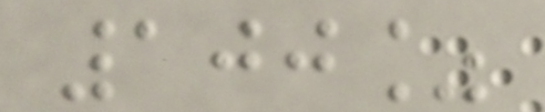100%
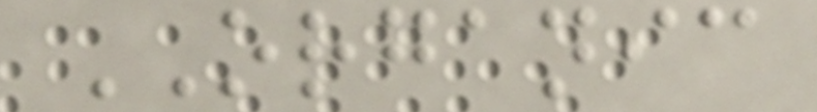ORGANIC
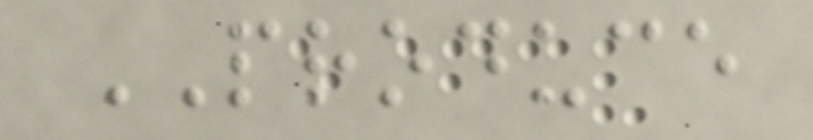PRODUCE
